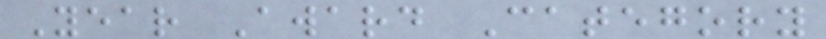Year Award Category
